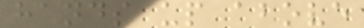hands up above
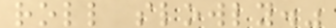roll slowly."
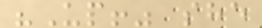"Up!" she
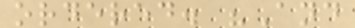ordered. "And
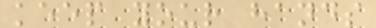keep your hands
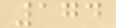174
